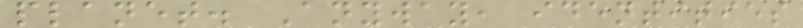planet. Anyway, identities
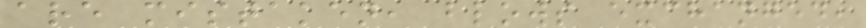are mistaken, blows exchanged,
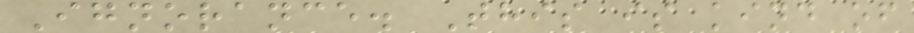Ignorance. This is kind of
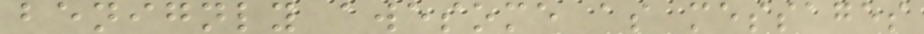benignly awesome as messages
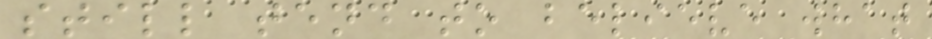still tend to believe what
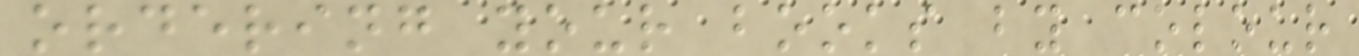ordering your books by colour
